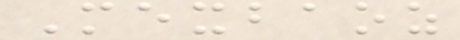Mexbaoz
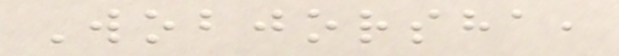Wobjorsha,
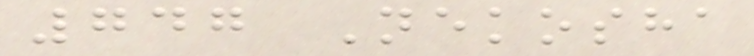747 Nekosha
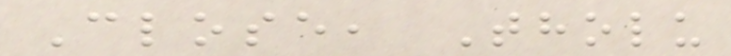Close, Tholu
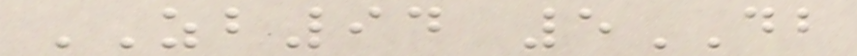ZB94 5DB
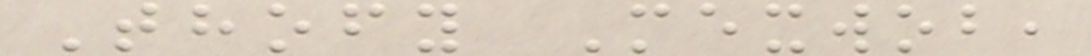Thofy Mexwob,
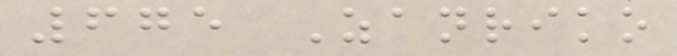675 Zanriko
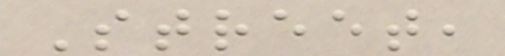Street,
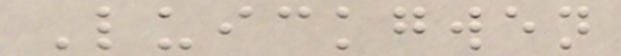Luickgwen
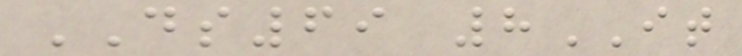DS69 8IT
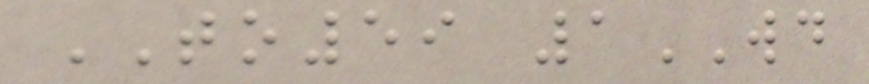TO59 1WD
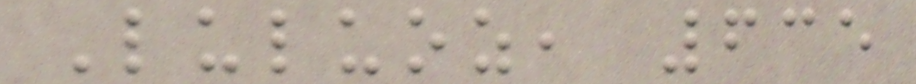Luluoz, 635
